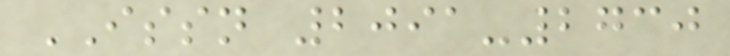ISSN 2091-2730
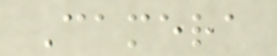Camera
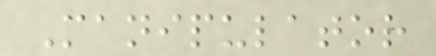Manipulator
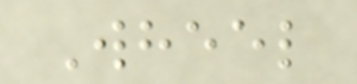Wheel
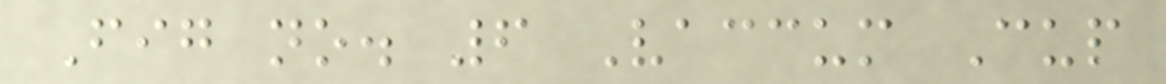Fig no. 6 Vaccum Cup
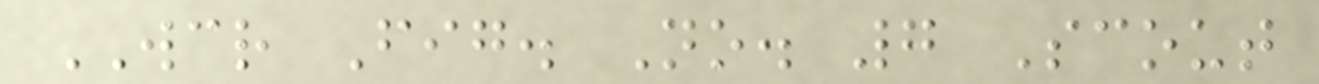WCR Fig. No. 7 Scout
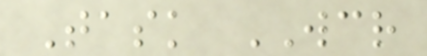Task WCR
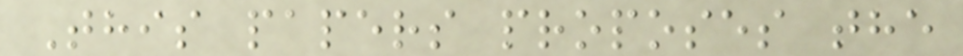This papers proposes the
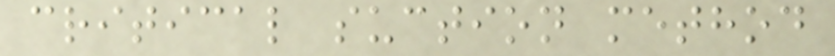critical suction method
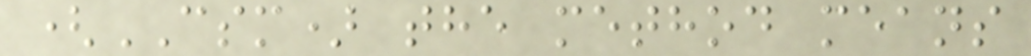(CSM) the method means
